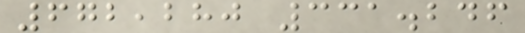672,280 331.246
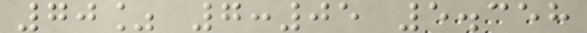70% 7:05 5.358
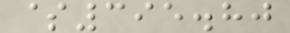$395.80
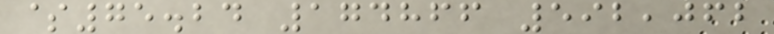$75.24 174866 592,062
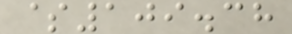$109.38
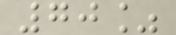70%
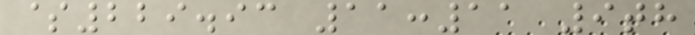$229.93 11:11 9th
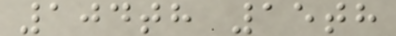104th 15th
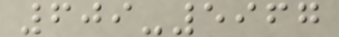609-5967
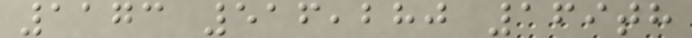1173 516,280 169th
